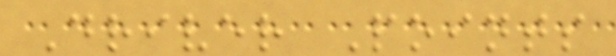Driver Points
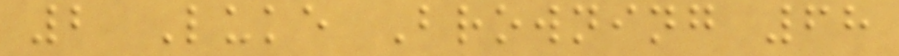2 Luke Browning 68
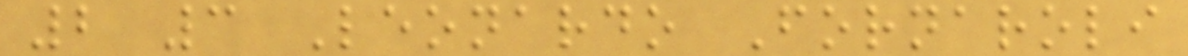2 3 Leonardo Fornaroli
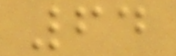64
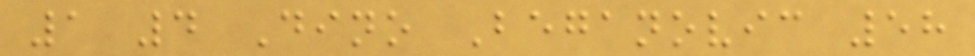1 4 Dino Beganovic 58
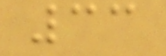33
